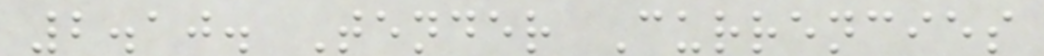2.10. Tender Currencies
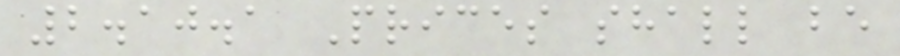2.10.1 Prices shall be
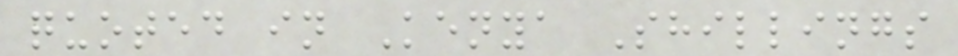quoted in Kenya Shillings
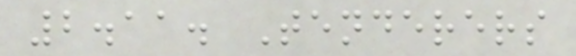2.11. Tenderers
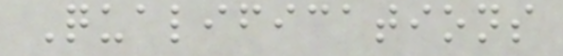Qualifications
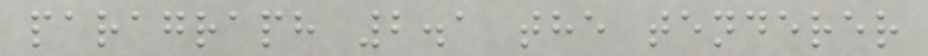paragraph 2.1 the tenderer
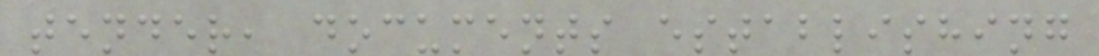tender, documents establishing
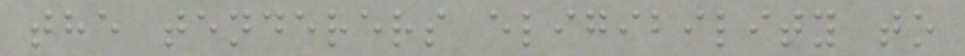the tenderers eligibility to
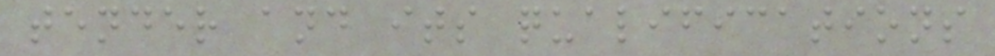tender and its qualifications
